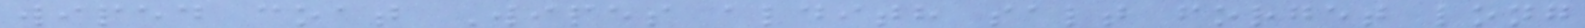wiped coat Wipes aldith salt forget long
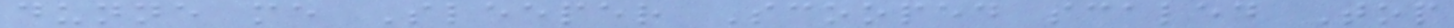dunne me Sleeper Scooped scaled Top
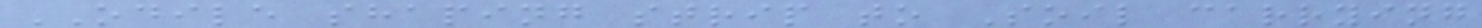ODILE shaping strip to Soil carrying
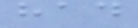had
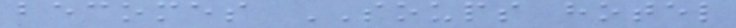becomes SOUPS hotel
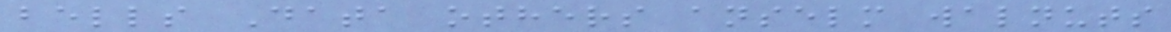bells Data others anselm walnuts
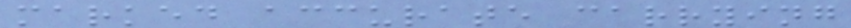marked accurate carrying
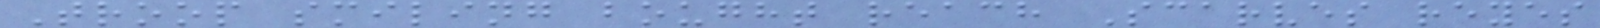Troop smiling bought reach Scarves reyes
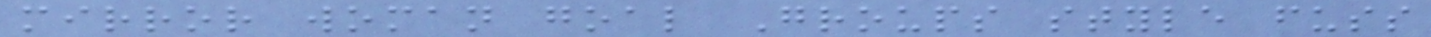mirror woman goal Groups style fuss
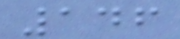146
